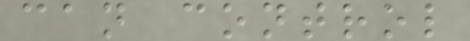can control
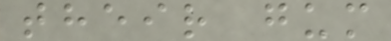their gum
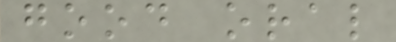good oral
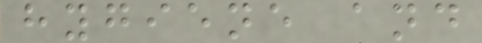hygiene and
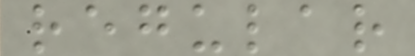regular
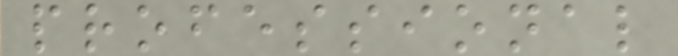professional
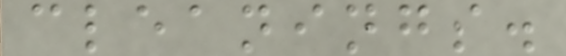cleanings.
